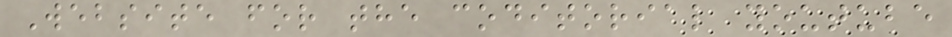Website for the coditorial youtube
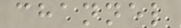channel
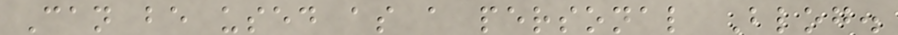Can be used as a personal Blog.
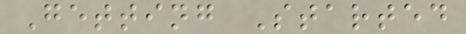Getting Started
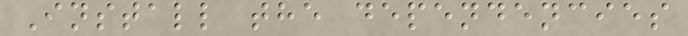Install the dependencies
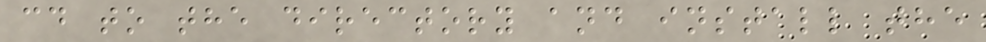cd to the directory and install the
